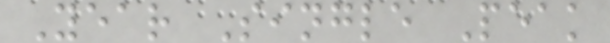Year Single Peak
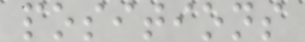positions
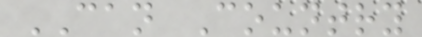CAN Country
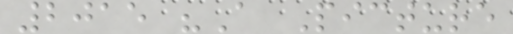2015 "A Picture
